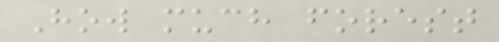How much forest
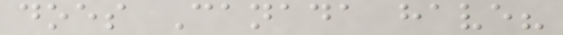does Canada have?
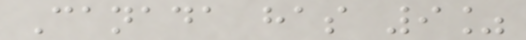Canada has 9%
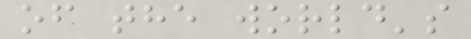of the world's
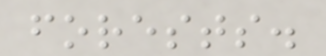forests.
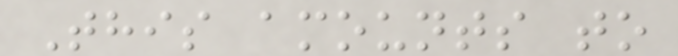This amounts to
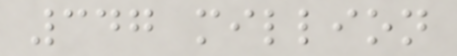347 million
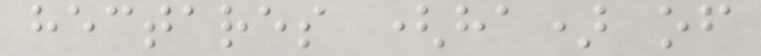hectares (ha) of
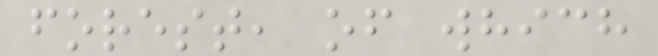forest, of which
